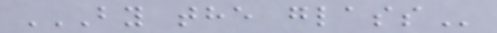BY THE GLASS
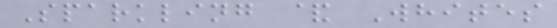Sparkling & Whites
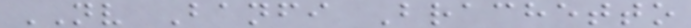NV Banfi Brachetto
